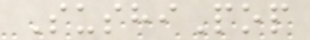SushiPop
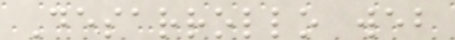Desarrollo web
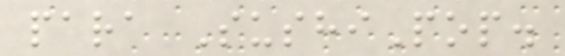para SushiPop.
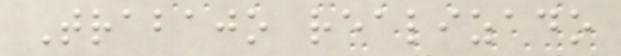Trabajo realizado
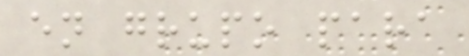en grupo para
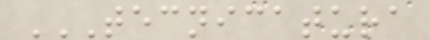TECNICATURA
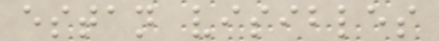estan visibles
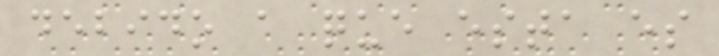debido a que esta es
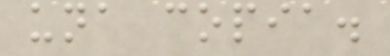una copia.
